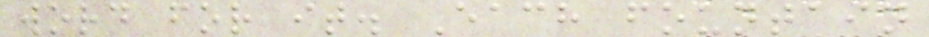word for it. Each fountain
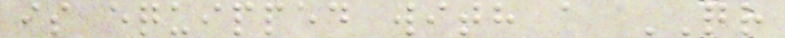is equipped with a QR
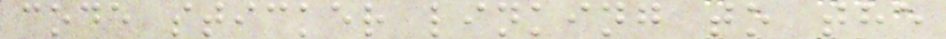code sticker linking to the
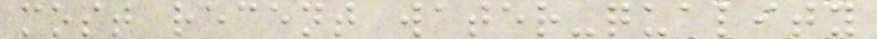most recent water-quality
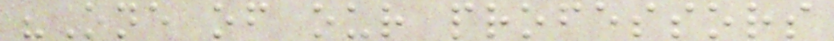"One of our professors
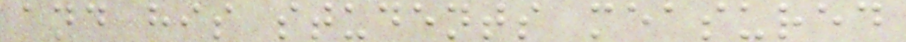and his students measured
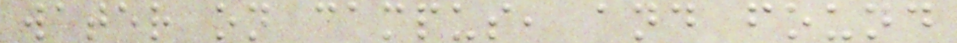water on campus, and found
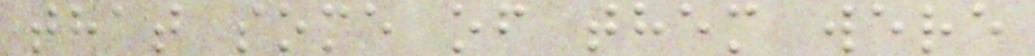that some of them were
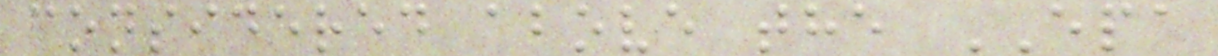considered above the EPA
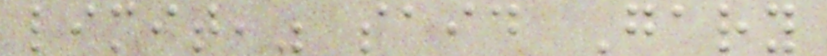limit," said Gary
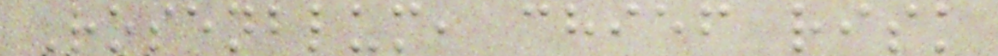Rosenblum, chief risk
